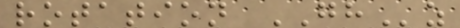rotation GHz
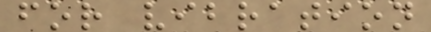for vibration
